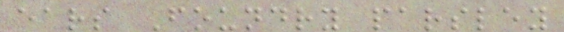ears Foundry parsley
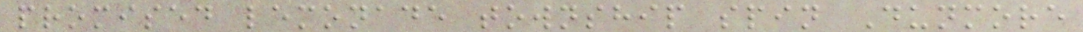promised lemonade township spin Dunmore
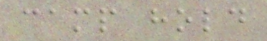camp hold
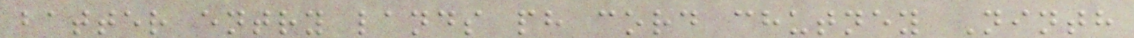batter entry lands ph cord chutney Ninth
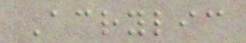Acrylic
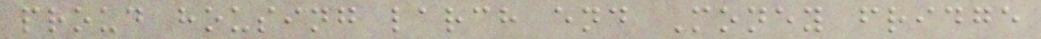proud housing larch end Money fridge
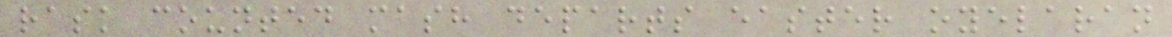rask counted mash departs easter oyelaran
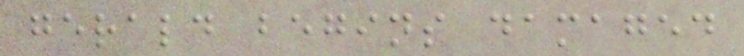gerald begins damaged
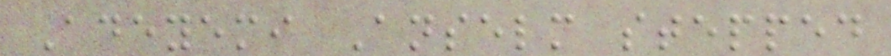Adeyemi Anselm stepped
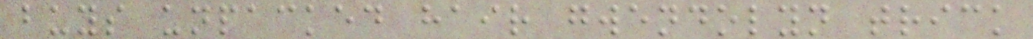buys unpacked hair gwendolyn trick
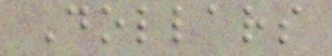Dollars
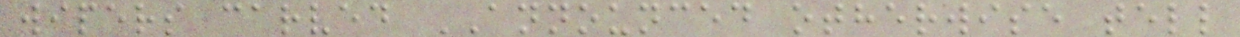wipers carved ANNOUNCED otherwise tell
